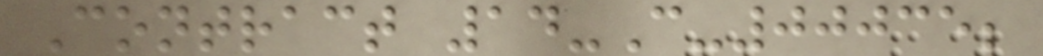Contract 14-C-00035;
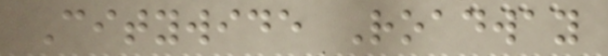Citywide Roadway
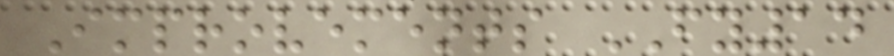Improvements FY14
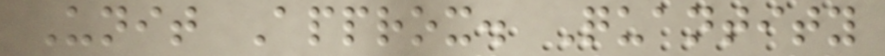Unit Approx. Quantity
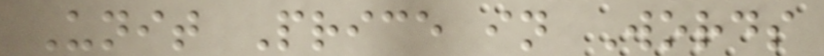Unit Price in Words
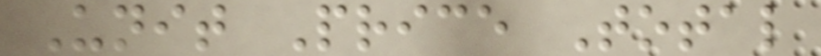Unit Price Total
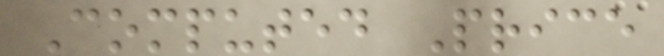Computed Price
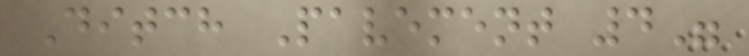Ditch Pavement 4"
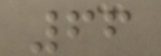66
